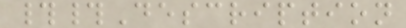##Description
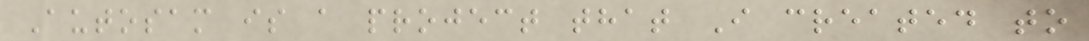Autosam is a project that I created to
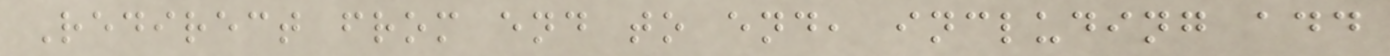Redirect from end to end, including add
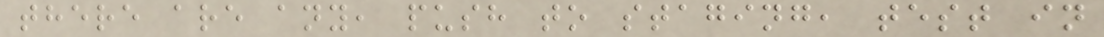there are any, push to staging, test in
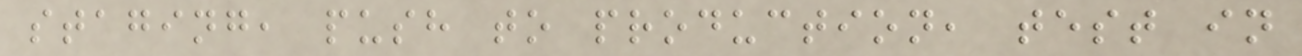staging, push to production, test in
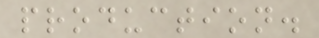production.
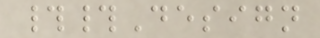##Design
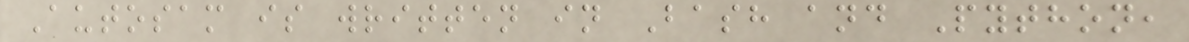Autosam is written in Bash and Python,
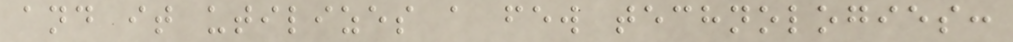and it utilizes a few technologies:
